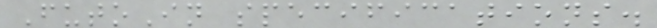FutoIn specifications.
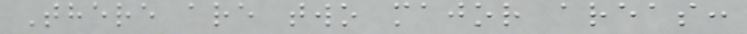There are two major areas:
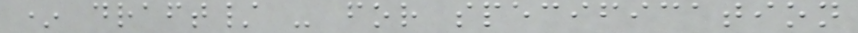* draft/ - for specification
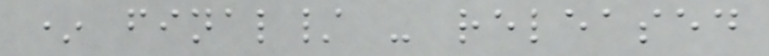* final/ - released
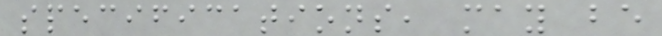specifications, may be
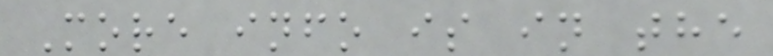More info is in the
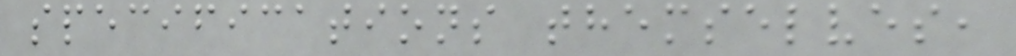specifications themselves,
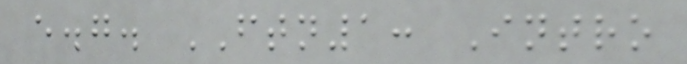e.g. FTN1: Intro
